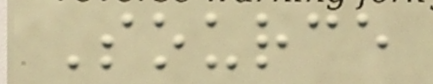Source
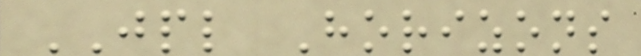JPL Horizons
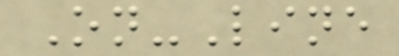On-Line
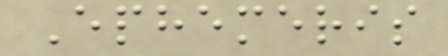Ephemeris
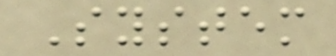System
